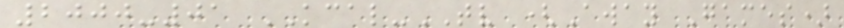2000-01 KCAL-TV (Away Games)
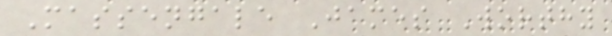Massengale James Worthy
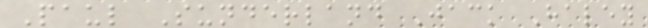Paul Sunderland Jack Haley
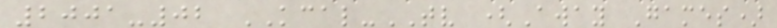2001-02 KCAL-TV (Away Games)
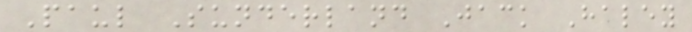Paul Sunderland Jack Haley
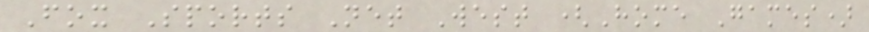Fox Sports Net West (Home Games)
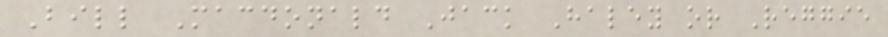Bill Macdonald Jack Haley or Reggie
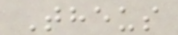Theus
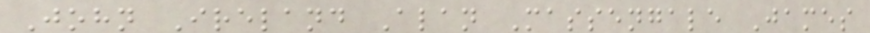John Ireland Alan Massengale James
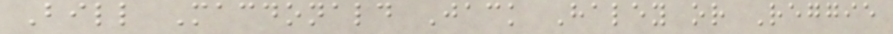Bill Macdonald Jack Haley or Reggie
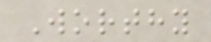Worthy
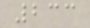233
